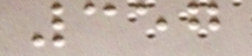357
